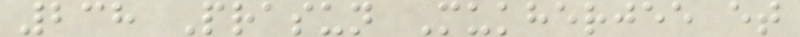238 Prasun Mukherjee et
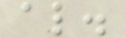al.
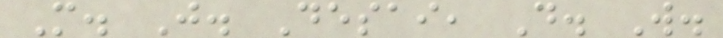M. J. Desai, D. W.
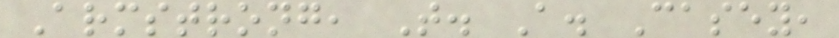Armstrong, T. A. Casey,
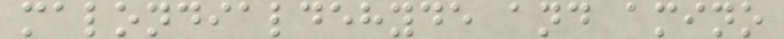malondialdehyde and amino
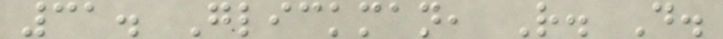31. Glickman, R. D.
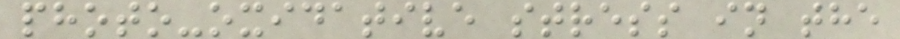photo-oxidative stress in the
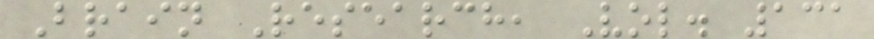Brain Research, Vol. 131
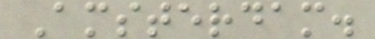Amsterdam.
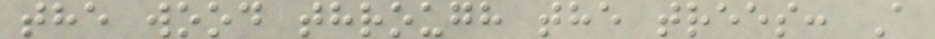the wood through the trees: A
